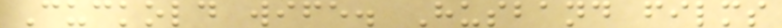Cuckold wife. Husband films
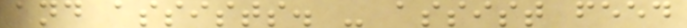and assists. - assist feed
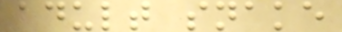adult snake
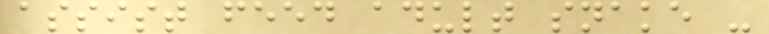assist feed adult snake -
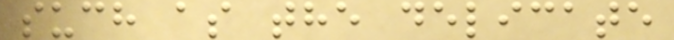such as the delicate
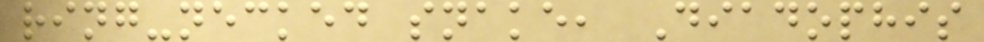ring-necked snake, Diadophis
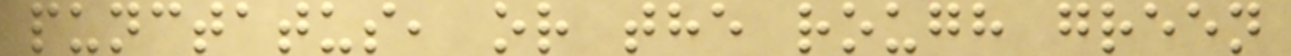punctatus, or the rough green
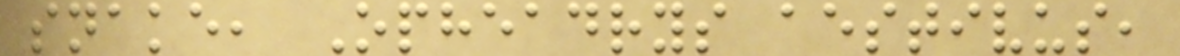snake, Opheadrys aestivus,
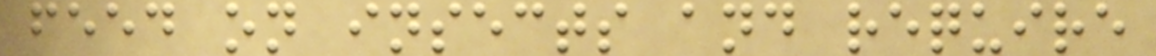feed on insects and require
